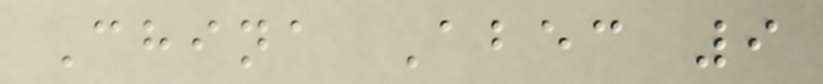China Abec 9
